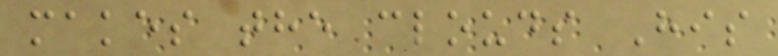makes the clouds His
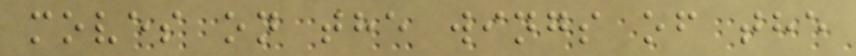moves on the wings of the
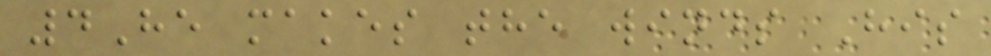4He makes the winds His
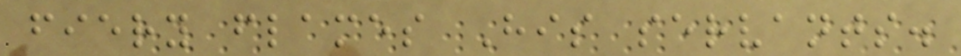fiery flames His servants.
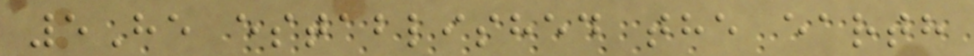5He established the earth
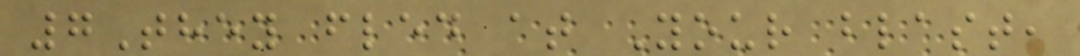7They fled at Your blast,
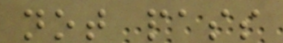not pass
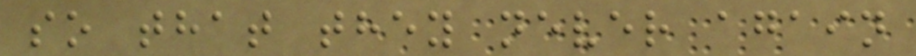so that they never again
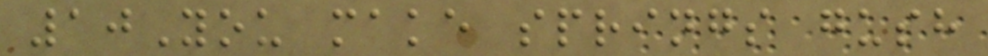10You make springs gush
